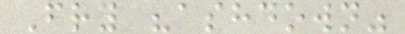Fry "ashdown"
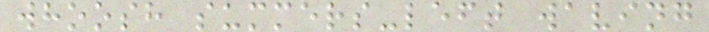whoosh summers-left waving
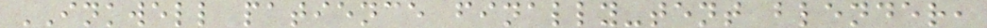INKWELL patience finally-tent blender,
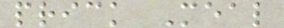prick Meal
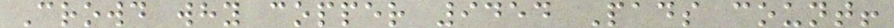Crowd why copper 9454 Pads count!
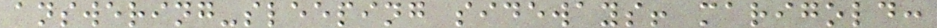answering-sleeping sideways! marigold:
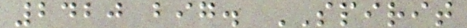2420 big. SPIRIT
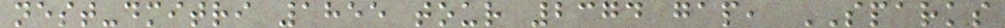nest-dmitri 1855 tour 2374 gap, SPARKS
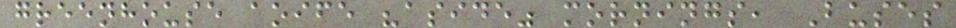greenhouse aoife "aside" mornings, Buses
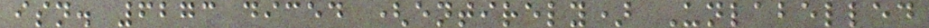isn. 6273 diced (entirely) Unlabelled
